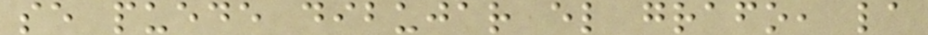se puede dibujar el grafo, la
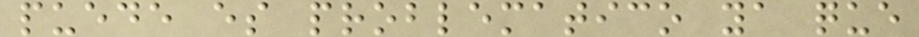puede es problematico ya que
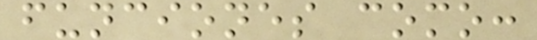funciones como:
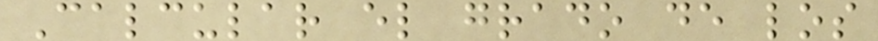Calcular el grado de los
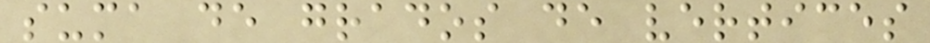suma de grados de vertices
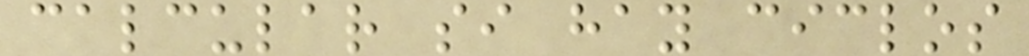calcular si hay ciclos
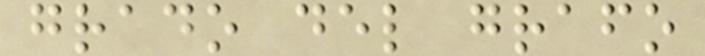grado del grafo
